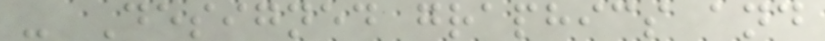- Designed graphics and
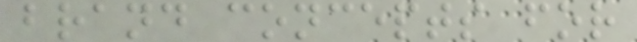brand concepts for
